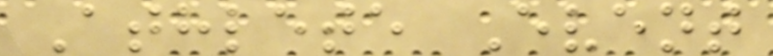Athlete Event
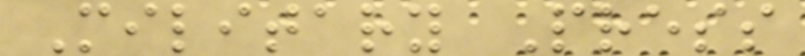Military Press
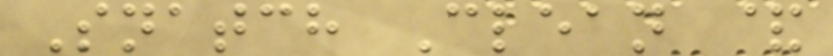Snatch Clean &
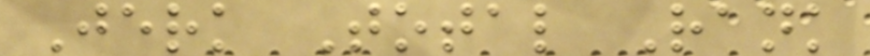Jerk Total Rank
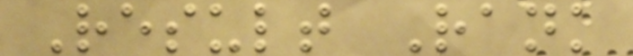Result Rank
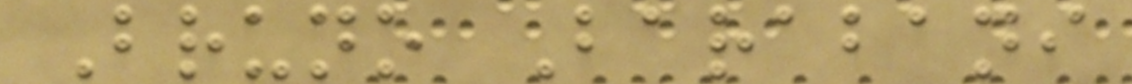Bruno Barabani
